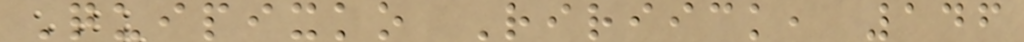Quipixko Ririick, 146
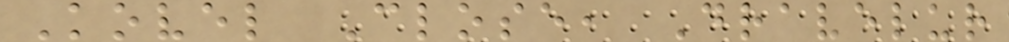Kovel Close, Dravelur
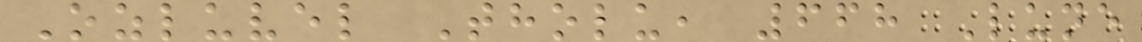Ozluvel Tholu, 668 Lune
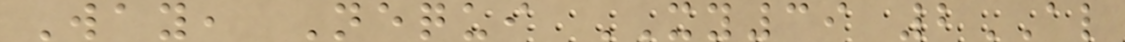Way, Nequi XY39 2AL
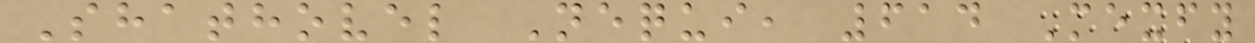Shathovel Nequi, 614 Mexfy
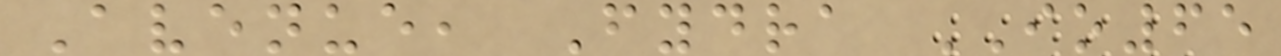Avenue, Fydra IO65
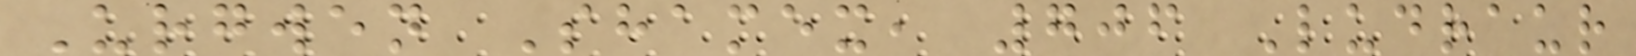Urgwen Shamex, 706 Ludraur
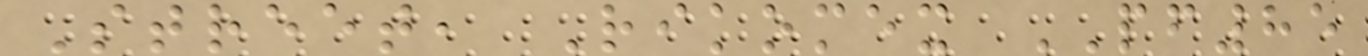Street, Rikomex PF85
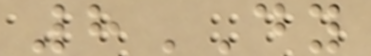8DY
